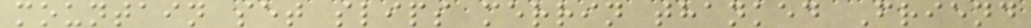mountain set slips merrin thanked Friend
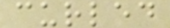curled
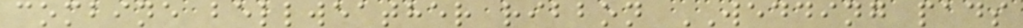combine bellweather ribbon WEDDING pads
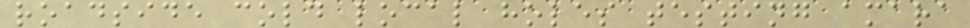roadside cold local holes testing amara
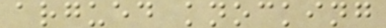argued knocking
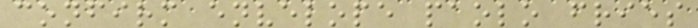confirm envelope paolo fries
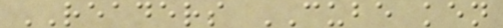READERS CUBE ken
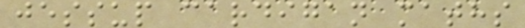jessup cardigan maths
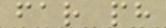far ph
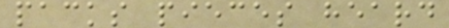packs pieces heard
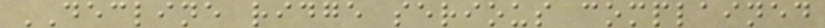DECLINE ridge serious complained
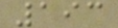193
